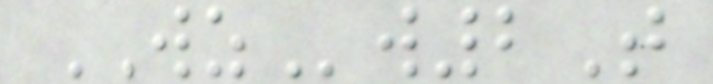WZw2T
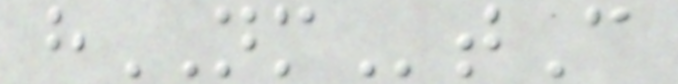hNMtC
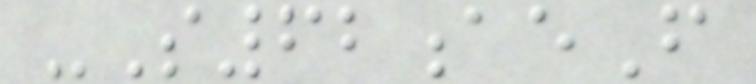-S62aeF
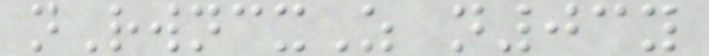nRwncxZ n03y
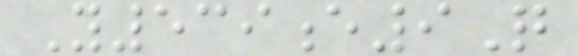Y539e9Q
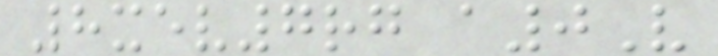8xev7rg a0V
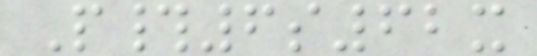P#6s62x
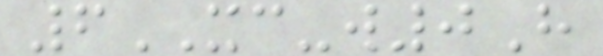6XC-w0H
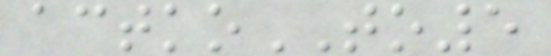actkoTO5
